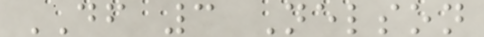DF 3 Nelson
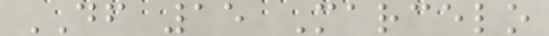DF 15 Marcelo
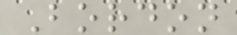Bordon
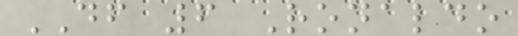DF 6 Ronaldo
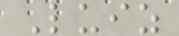Luiz
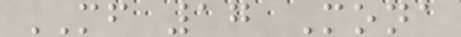MF 17 Mona
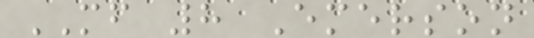MF 8 Emerson
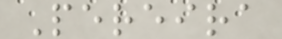Pereira
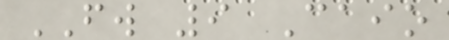FW 9 Caio
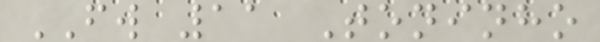FW 11 Toninho
